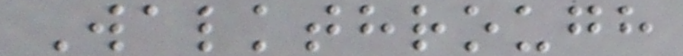Walkthrough
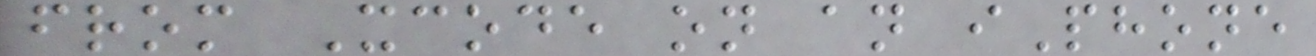from Xcode on an iPhone
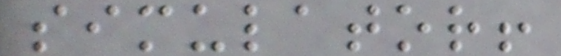simulator!
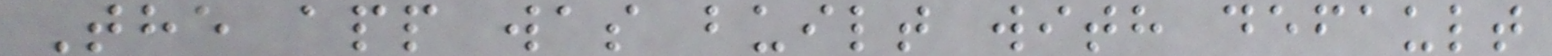The app was built with default
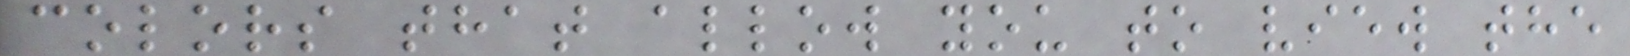colors that allow you to view the
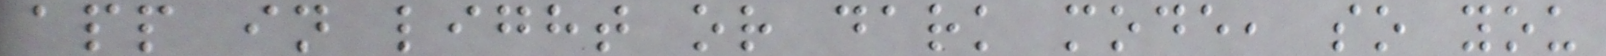app in light or dark mode, so you
